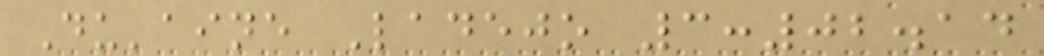Du'aine Ladejo 3:02.14
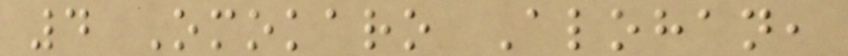4 Omokaro Alohan,
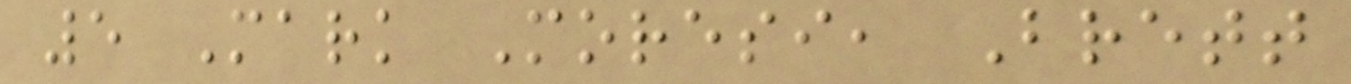5 Mark Moresi, Brett
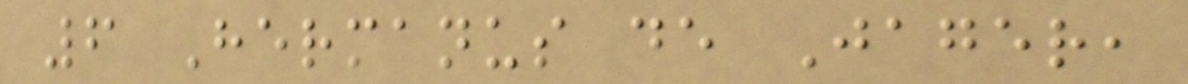6 Hermanus de Jager,
